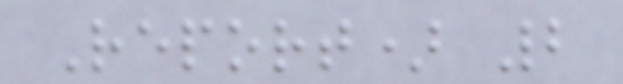Report) 2
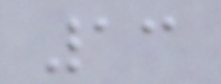13
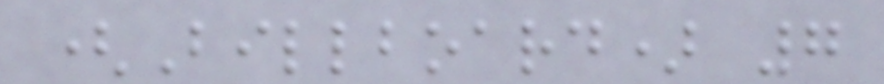(Billboard) 7
